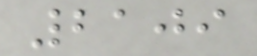2109
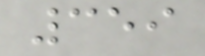359
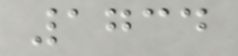1734
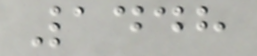1448
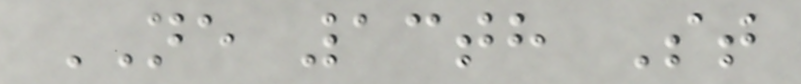NE 13th St
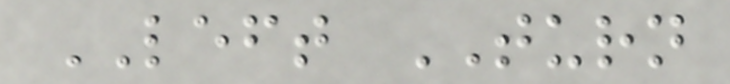LEFT TURN
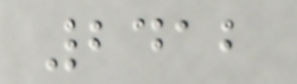2412
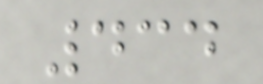434
